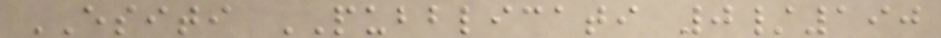ESITI PUBBLICATI 0/190
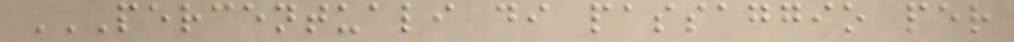PERCENTUALI DI PASSAGGIO PER
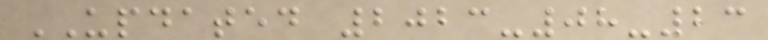UPDATED 2023-08-23
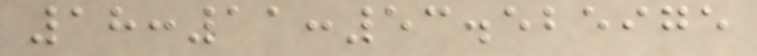18:11:53.525975
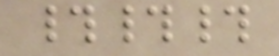###
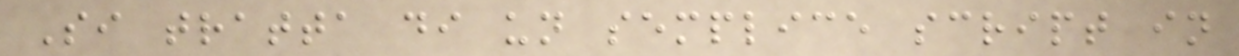Si tratta di un semplice script in
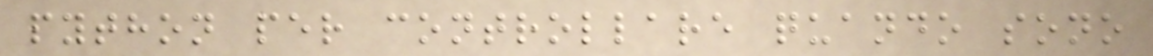python per controllare quando sono
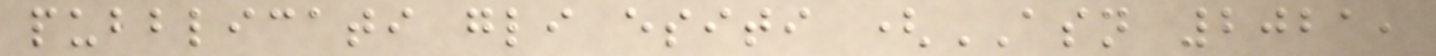pubblicati gli esiti (ASN 2021,
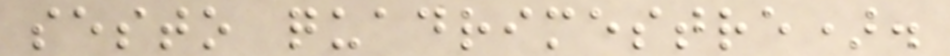sesto quadrimestre).
